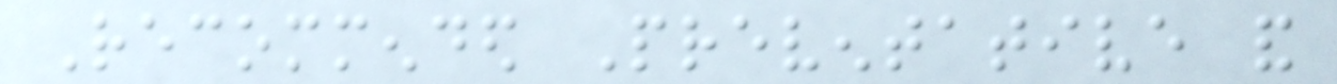Recommended Preventative and
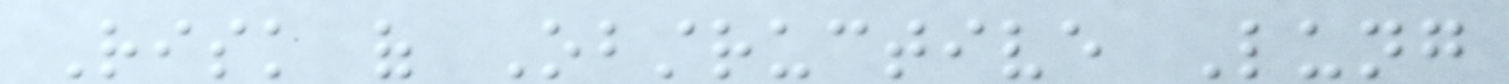Risk of Obstructive Lung
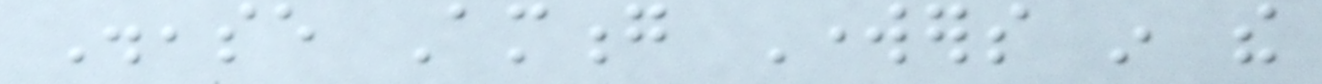Disease Among Workers in the
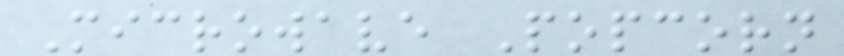Microwave Popcorn
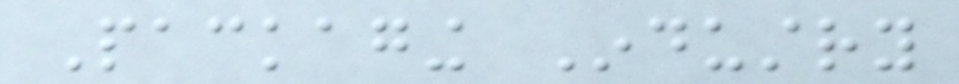Packaging Industry
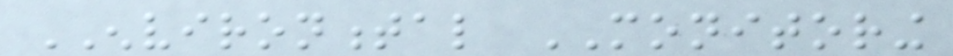ENVIRONMENTAL MONITORING
